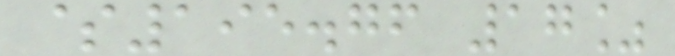$195.76 17%
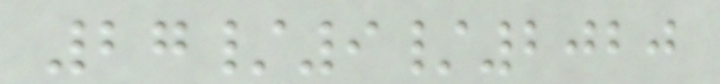27/9/2020
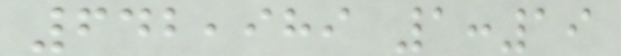642,989 1:19
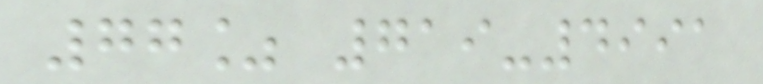77% 719-4991
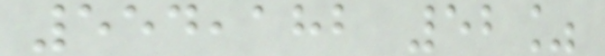554,182 52%
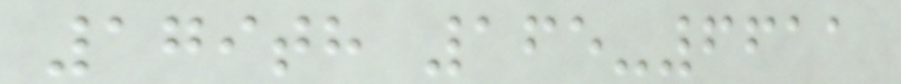179th 165-6611
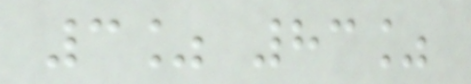3% 83%
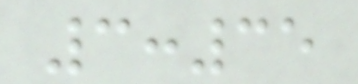3:35
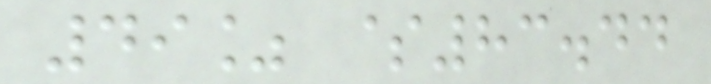49% $83.44
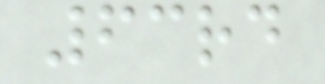63rd
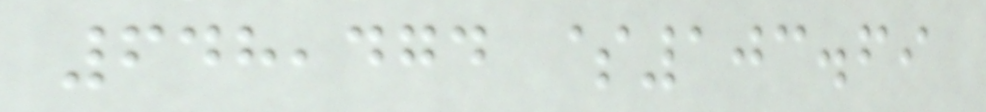648,474 $103.69
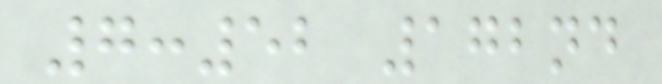7:52 172nd
